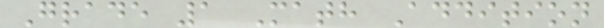Grade 1 Math Addition
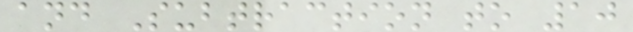and Subtraction to 10
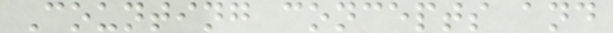Counting concepts and
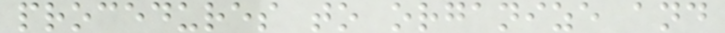procedures to organize and
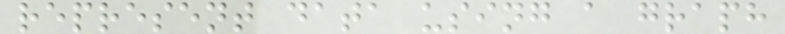represent data using a graph
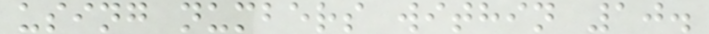using numbers within 10.
